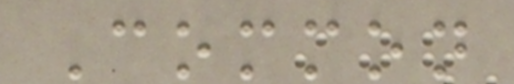Common
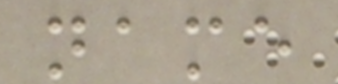name
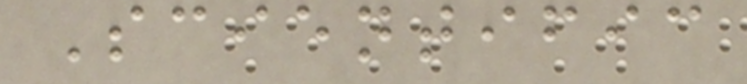Scientific
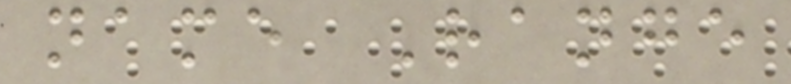name Range
